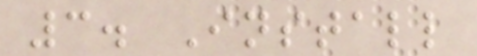3. Install
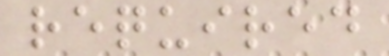required
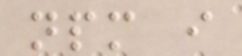npm i
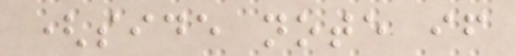(side note if
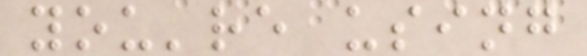you're using
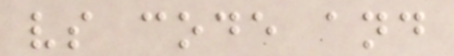vs code and
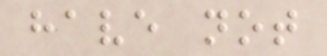have not
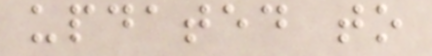updated to
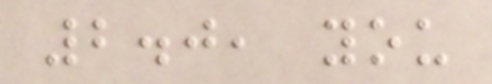2.0, you
